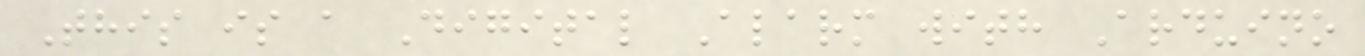This is a Digital Alarm with Arduino
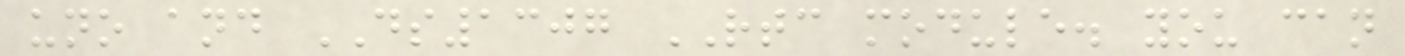uno and DS1307 RTC module. you can
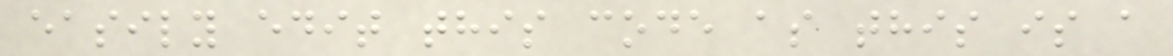easily edit this code as this is a
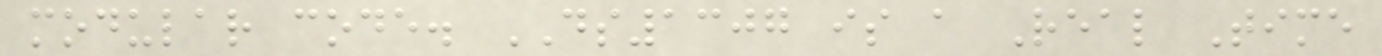modular code. DS1307 is a Real Time
